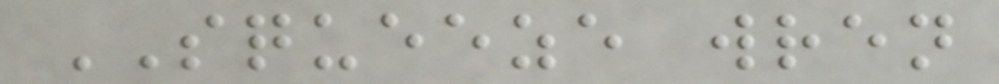SQUEEZE wren
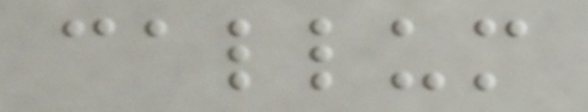callum
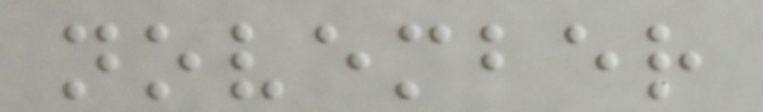november
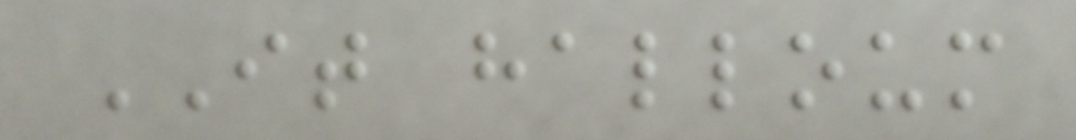IT halloum
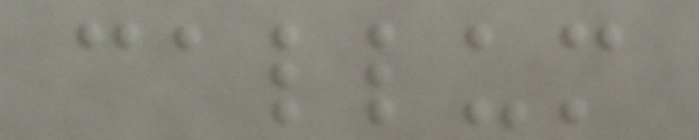callum
